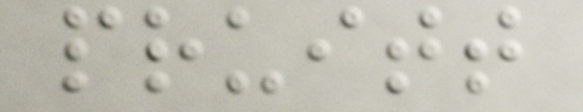pruitt
